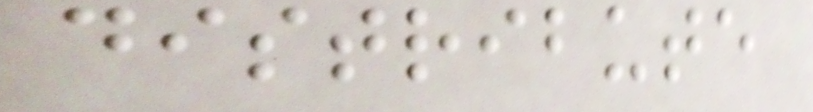distribute
